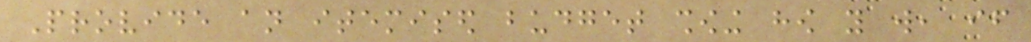Provide an itemised budget showing how you will, if
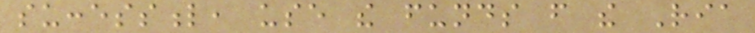successful, use the funds from the Ria
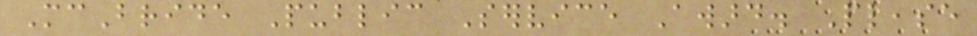McBride Public Service Award. Please
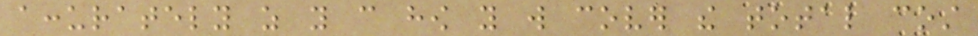accurately as you can how you will cover the total cost
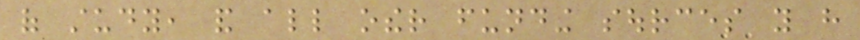of study, and all other funding sources you have
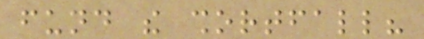fund the shortfall?
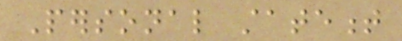Personal statement
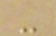-
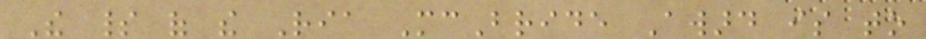The spirit of the Ria McBride Award is to
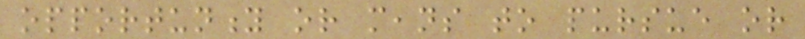opportunity or means to pursue or
